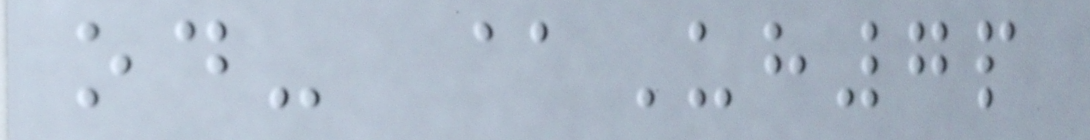od- @Uh7p
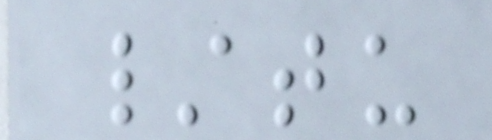/tu
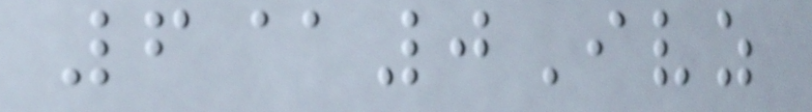6@0Ivz
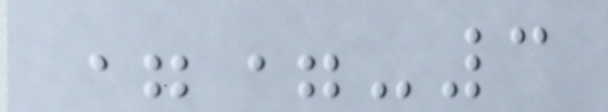==-3
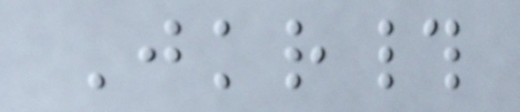Jkr#
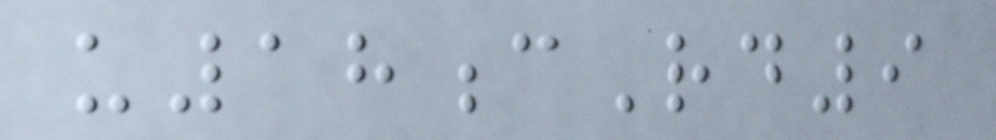u18cRd9
